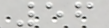56
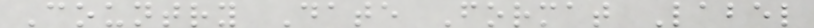Country Date Format Label
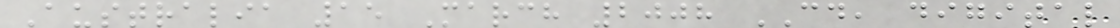Australia 15 March 2008 CD, digital
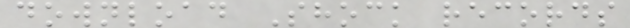download Shock records
